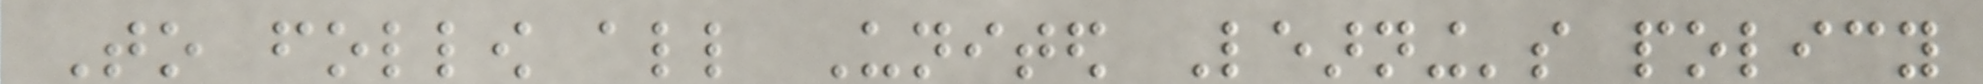To follow all United Learning's policy
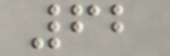62
